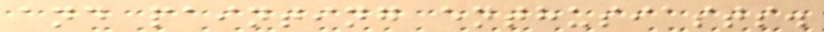and painting enthusiasts.
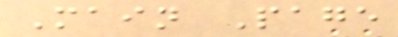Main Page
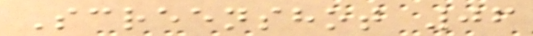Screenshot 06
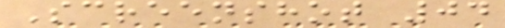Screenshot 04
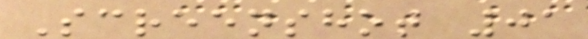Screenshot 01
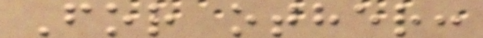For other:
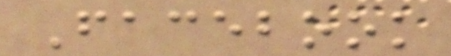Facebook
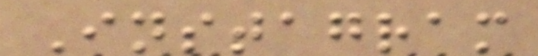Instagram
